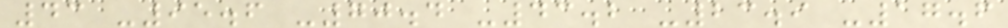43 -95.6 -70.4 -43.2 -23.9 -17.6
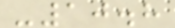-10.8
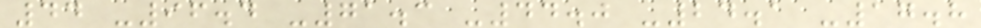44 -96.4 -71.3 -44.0 -24.1 -17.8
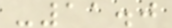-11.0
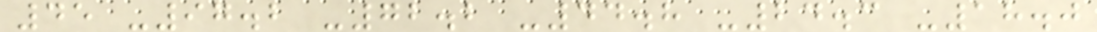45 -97.2 -72.2 -44.8 -24.3 -18.0
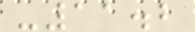-11.2
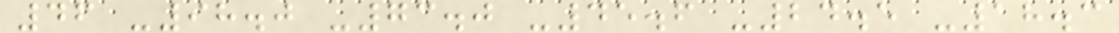46 -98.0 -73.0 -45.6 -24.5 -18.3
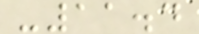-11.4
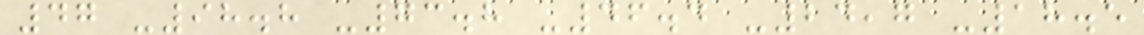47 -98.8 -73.8 -46.4 -24,7 -18.5
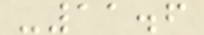-11.6
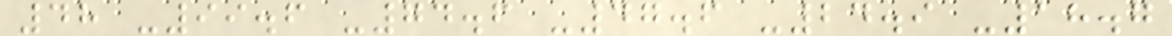48 -99.6 -74.6 -47.6 -24.9 -18.7
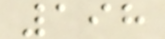198
